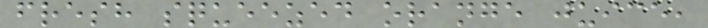fresh squeezed orange juice,
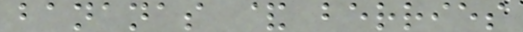bananas & berries
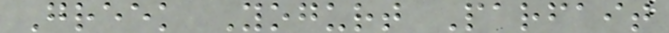Greek Yogurt Parfait
